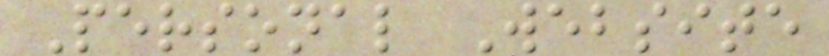Personal Website
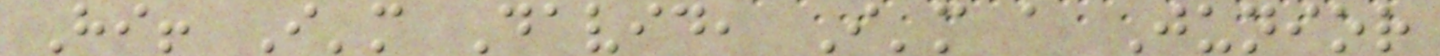Hi! I'm David, I'm a Junior
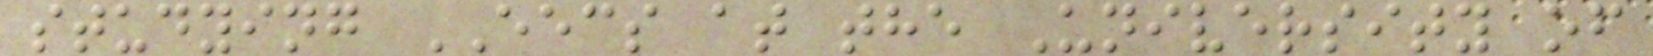studying EECS at the University of
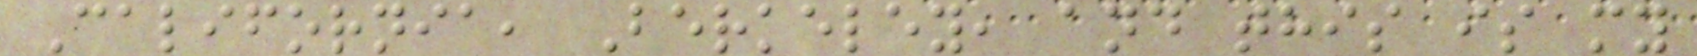California, Berkeley, and this is my
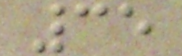35
